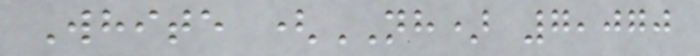White (NH) 7,070
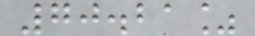70.21%
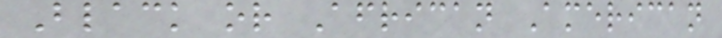Black or African American
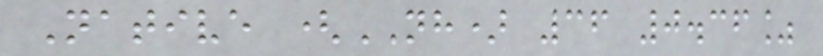Native (NH) 36 0.36%
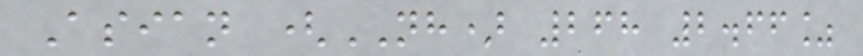Asian (NH) 268 2.66%
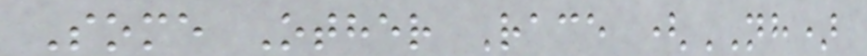Some Other Race (NH)
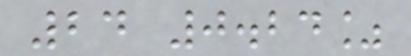24 0.24%
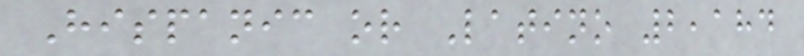Hispanic or Latino 2,184
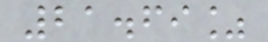21.69%
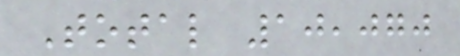Total 10,070
